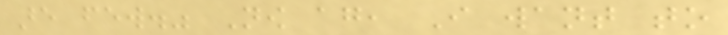are few." Now again, I want to
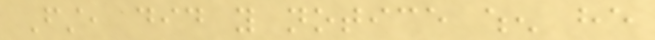First, did you notice when he
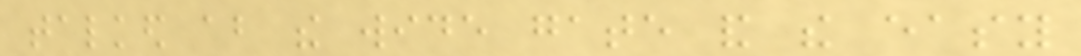talked about the wide gate and the easy
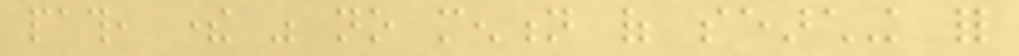path, there was no mention of searching for
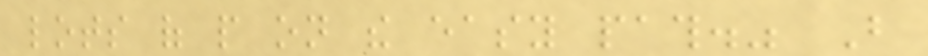lots of people on the easy path." But
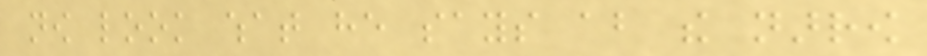now look what he says about the narrow
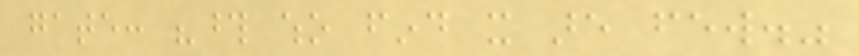gate: "those who find it are few."
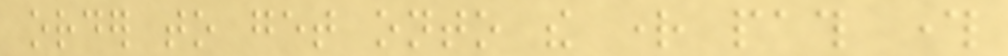order to get onto the right path through
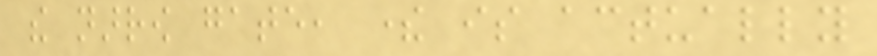the narrow gate, there is actually
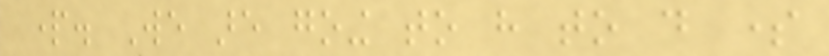part. We are going to have to do some
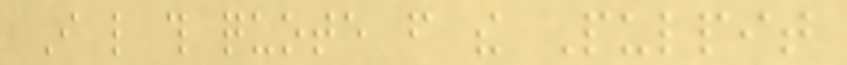I like this quote from the Pulpit
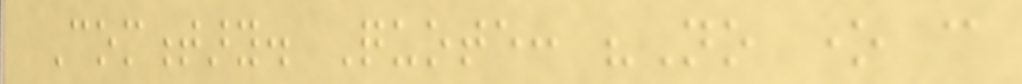Commentary. Quote: "No one can
